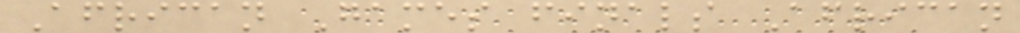African Games finals African
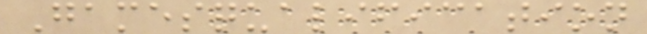Gamesqualification
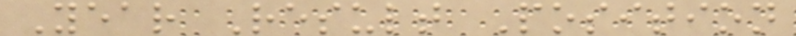Year Result Position
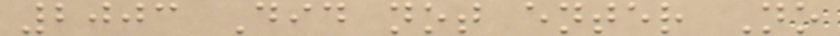2003 Did not enter No
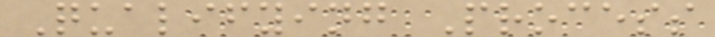Qualifying Process
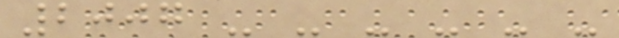2007 - - - - - -
